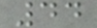44
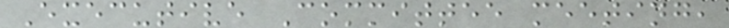Executive Committee meeting,
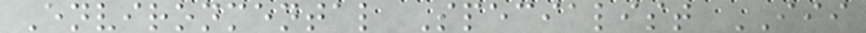Environmental Specialist III
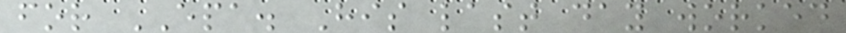for EPA. His last day worked
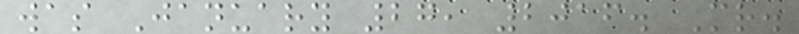was January 27, 2016. Mr.
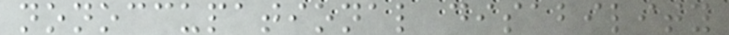nonoccupational disability
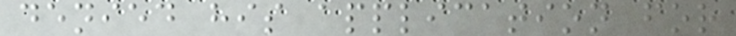denied his application for
